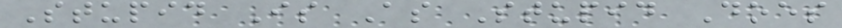Stupid Is As Stupid Does
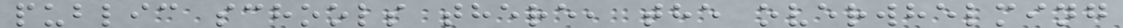public schools there, the overwhelming
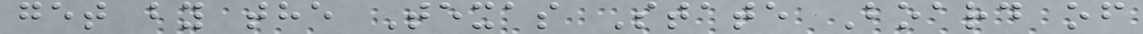get by the Texas State Board of
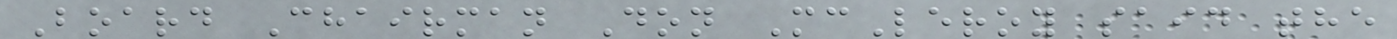Board Chairman Don McLeroy said the
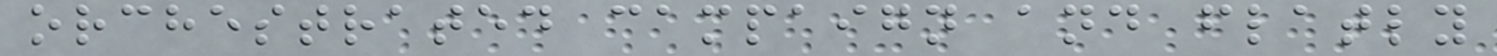orchestrated campaign and flatly
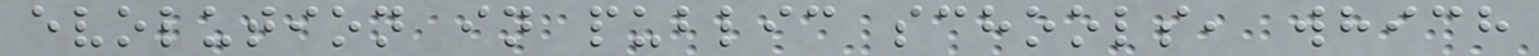evolution in public schools, which
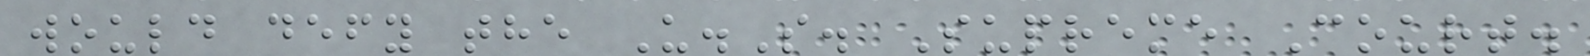would defy the U.S. Supreme Court.
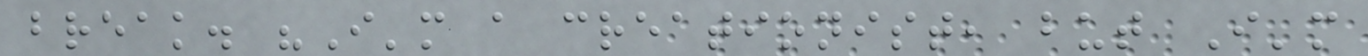break. "I'm a creationist, but I'm
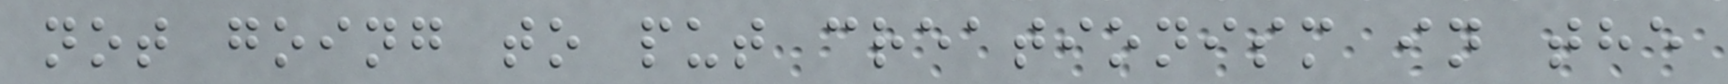not going to put creationism in the
